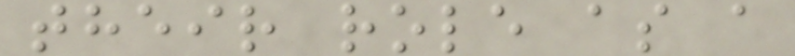their role as a
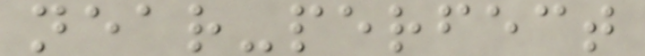near-perfect
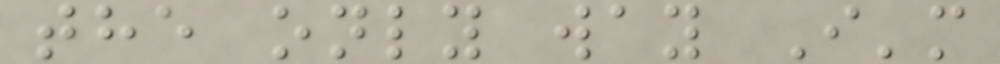the only way I'm
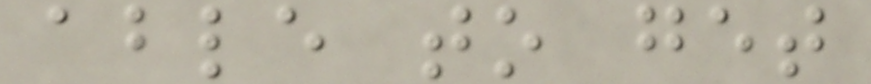able to get
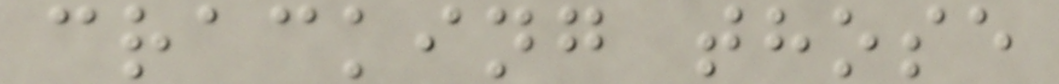cracking those
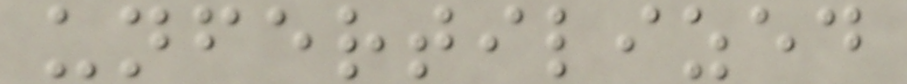unfertilized
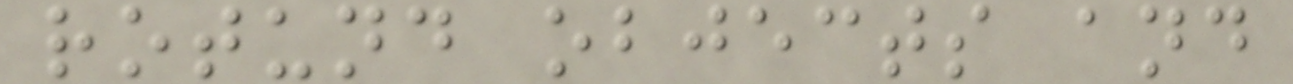rotund objects and
